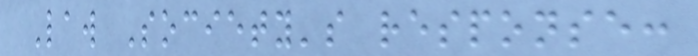Law Society's response:
